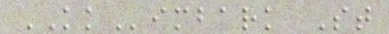KKimbark St
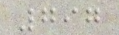797
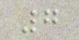7
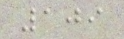109
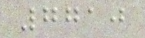7710
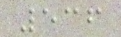536
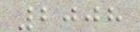2008
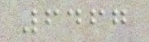6467
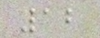12
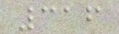316
